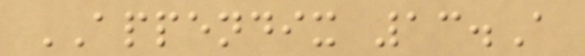APPENDIX 13.A
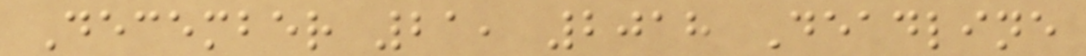December 21, 2018 Deadline
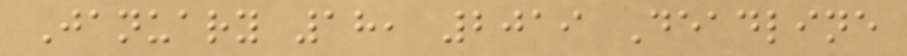January 18, 2019 Deadline
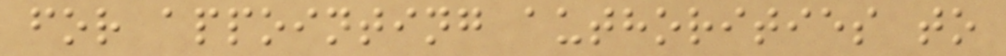for appointing authorities to
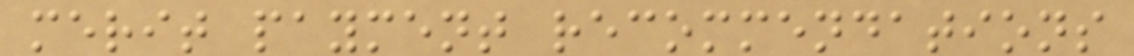merit payment recommendations
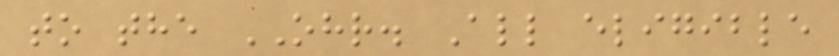to the OHR. All eligible
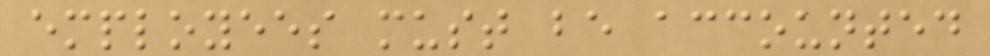employees must be accounted
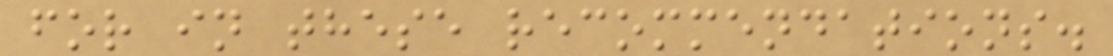for in these recommendations.
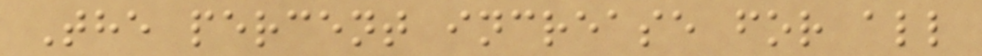The percent increase for all
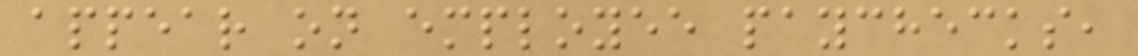appear on employee paychecks,
